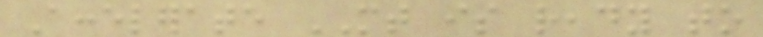Accelerate MT is ready to
